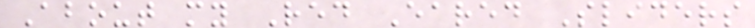About my Red Eared Sliders
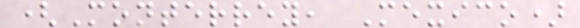(Monterrey, Mexico)
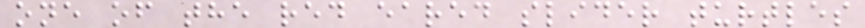one of the red eared slider turtles
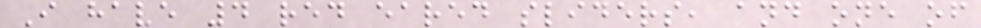I have 4 red eared sliders, and one of
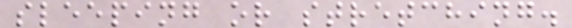sleeping or stretching.
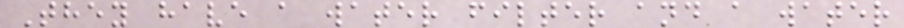They have a water filter and a water
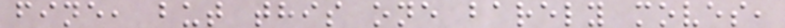fine, but this one barely moves,
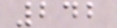242
